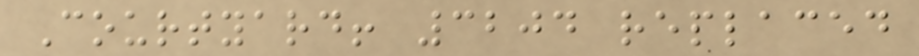Courtyard! 3204 replaced
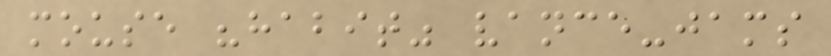mouse "habit" vance-jams
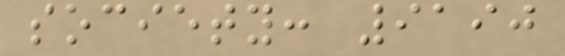society: 9190
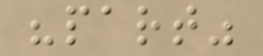"part"
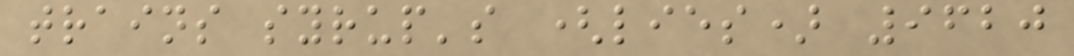trains syrup's (lies) 9620
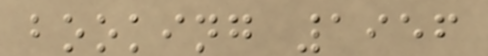booking 1956
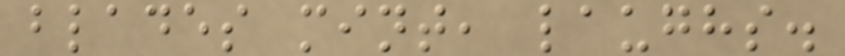blades mint, laughs.
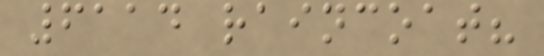6114 raincoat?
